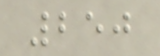250
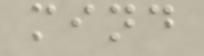mind
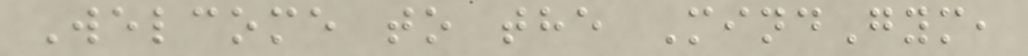Welcome to the MindGym,
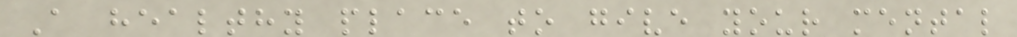A healthy place to give your mental
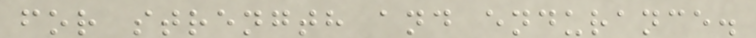for strength and endurance.
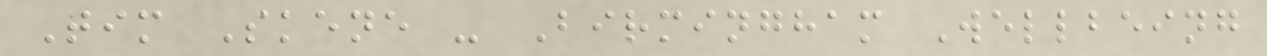Tim Skene - Birmingham Wellbeing
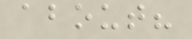about?
